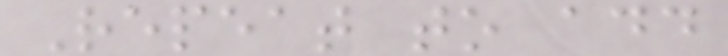Repeat to add
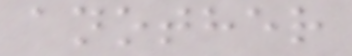another
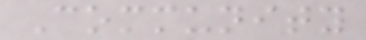Community
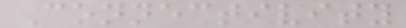Connectivity
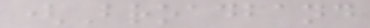(Broadband
